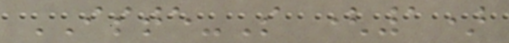ISTE-S (1)
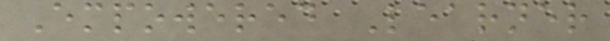Empowered Learner
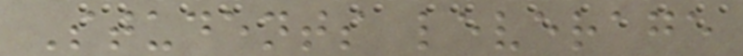Students leverage
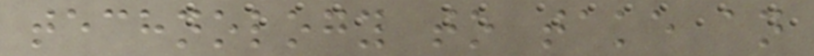technology to take an
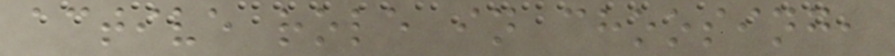active role in choosing,
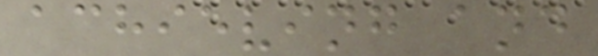achieving and
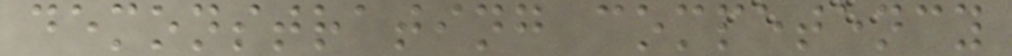demonstrating competency
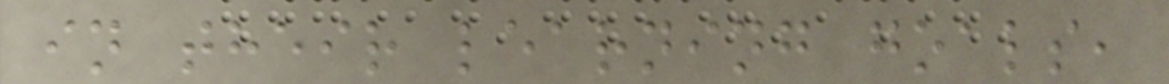in their learning goals,
